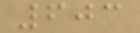603
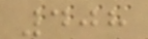408
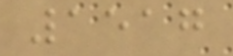1517
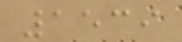1539
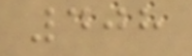408
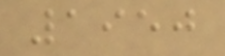1950
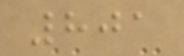801
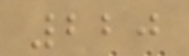220
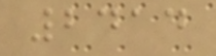2414
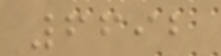6692
